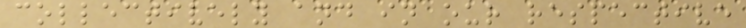collectively and in our respective
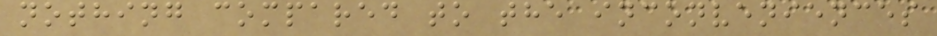nothing compared to the inconveniences
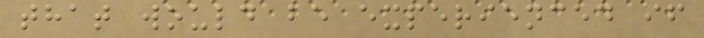that would be experienced if
